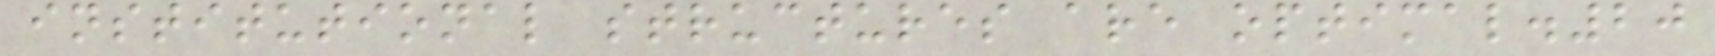institutional structures are optimal.20
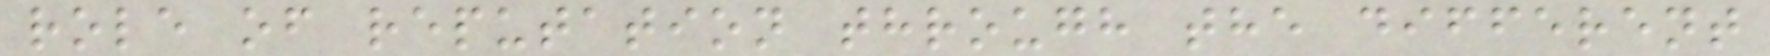role of reputation through the different
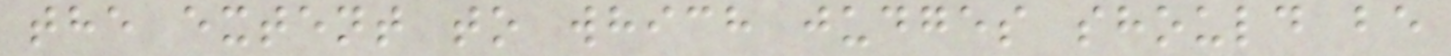the extent to which judges should be
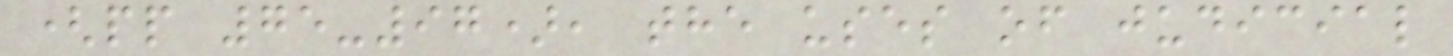(pp 75-97), the uses of judicial
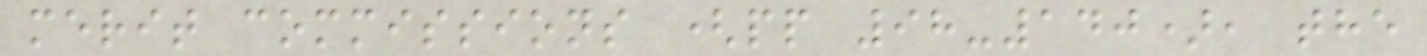merit commissions (pp 98-140), the
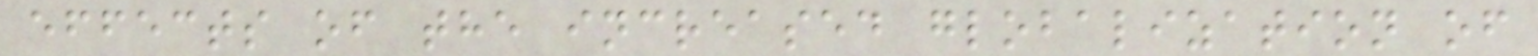effects of the increased globalization of
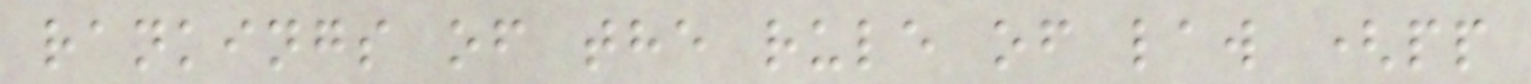rankings of the rule of law (pp
